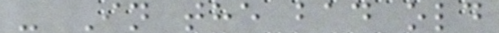- In the bad old
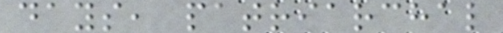days, patriarchal
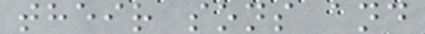their sons and
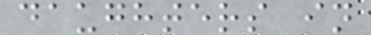daughters in
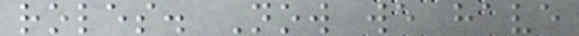roles. Now we have
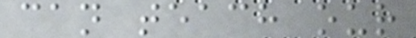can teach our
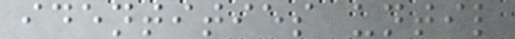identities until
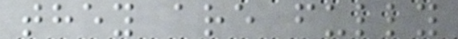they are fully
